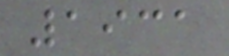1931
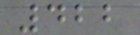422
